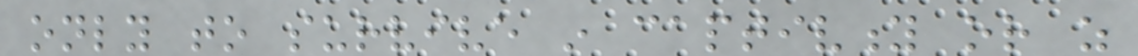only to survive in captivity or as
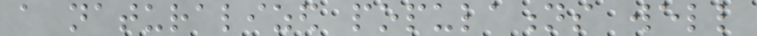a naturalized populations well
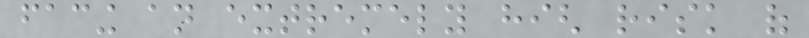facing an extremely high risk of
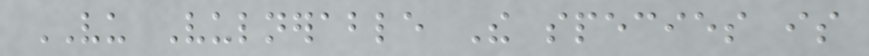VU Vulnerable The species is
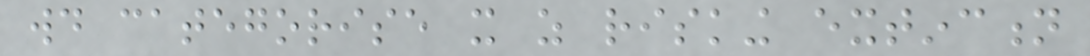would categorise it as risking extinction
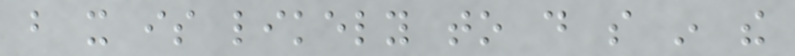but it is likely to do so in the
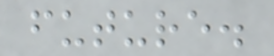future.
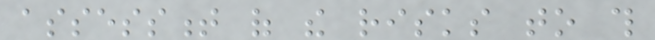assessment of the risks to this
